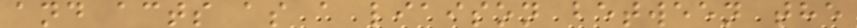and acts as a liaison between the
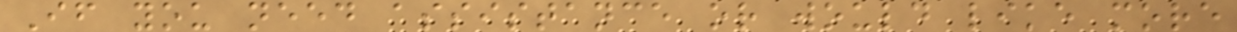If you need assistance or would like more
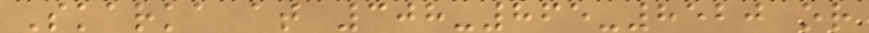Skarka at 308-865-8520 or
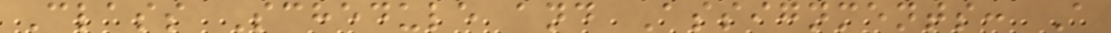Class Schedule and Assignments: A
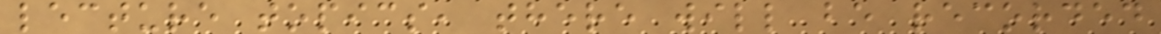lecture topics, there will be recorded
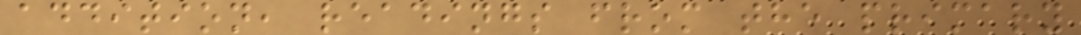addition, readings from the primary
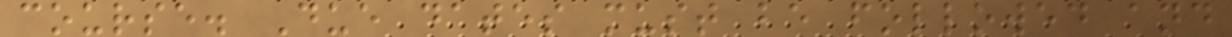course. Due dates must be followed and
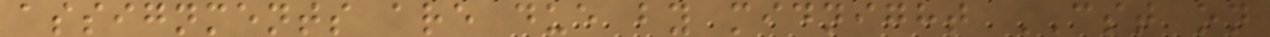assignments are due by midnight CST on
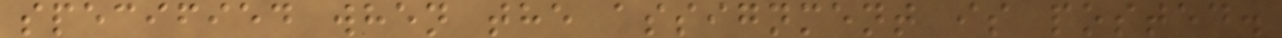specified when the assignment is posted.
